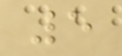5
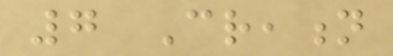7 Creation
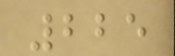225
